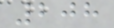208
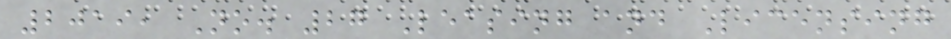2019, No. 27 Leasing and Licensing
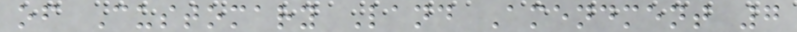of Customary Land Amendment 7
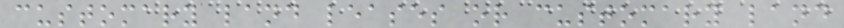customary land leases or customary land
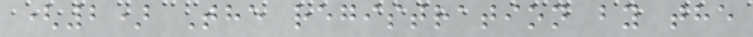(2) The registration by the
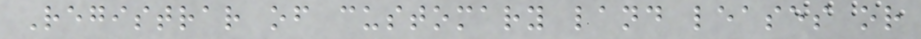Registrar of customary land leases or
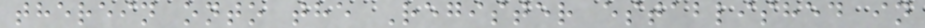therein onto the Register established in
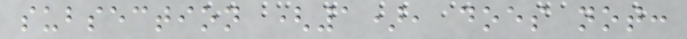subsection (1), does not:
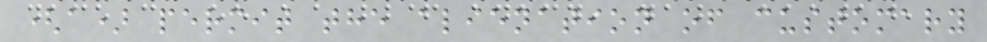(a) permit the alienation of customary
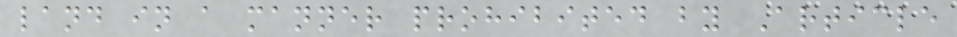land in a manner prohibited by Article
